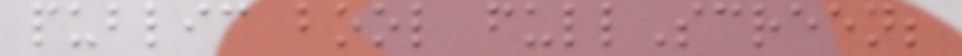public bool fullScreen;
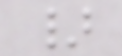}
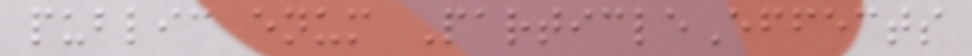public enum ParticleEffects
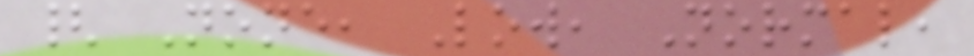{ None, Low, Normal,
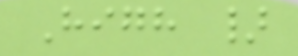High }
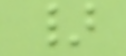}
